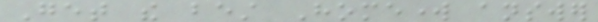Get the best Homework answer
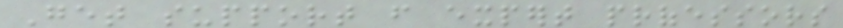Get support from expert professors
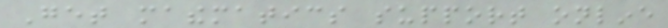Get mathematics support online
